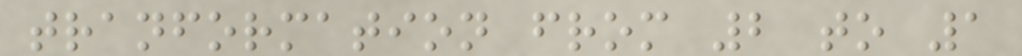tranformation from 2 to 1
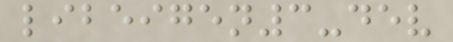libeigen3-dev
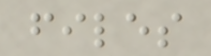files
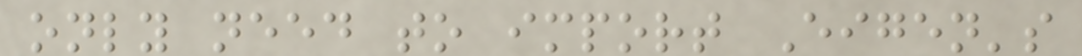only need to import Eigen's
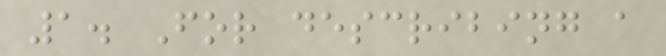1. For describing a
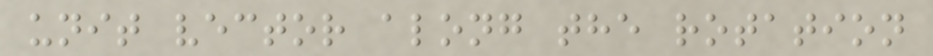unit vector along the rotation
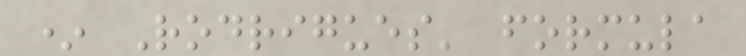* Rodrigues' formula
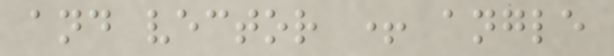and vector + angle
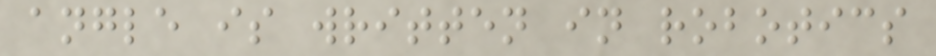angle is written in robotics
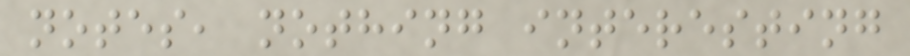notes, nothing interesting
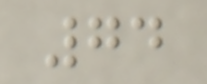74
